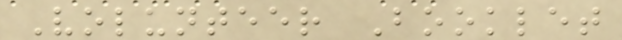Volunteer Booklet
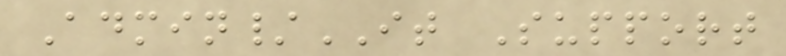Admin/IT Support
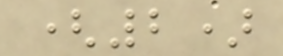(2)
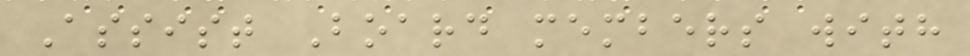Assist Board members with
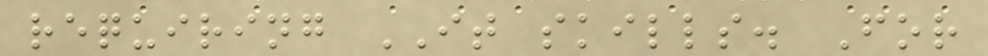requiring IT skills. For
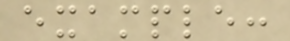example:
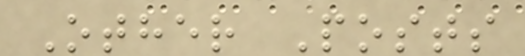Other Posts
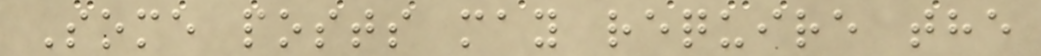Some posts may require the
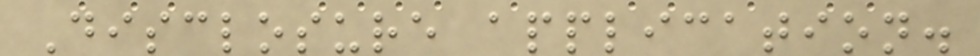Disclosure application.
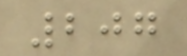207
